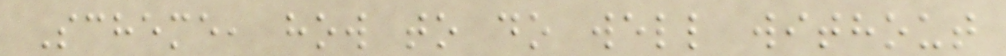Scheme, how to do well without
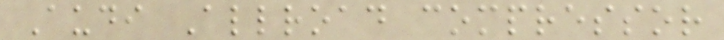Audi Allroad compressor
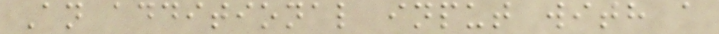An additional input with a
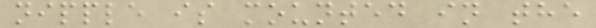nipple is mounted in the
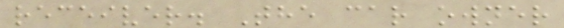receiver. The car owner
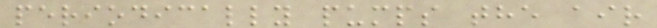periodically pumps the air
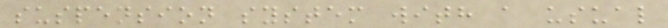suspension system with a usual
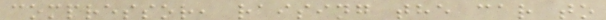compressor, raising the car to
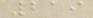219
